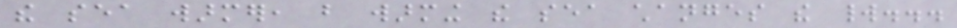the sea warmer, but warming the sea changes the world...
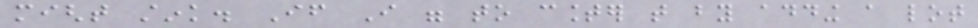might stink. If I were to counter that by adding a lot
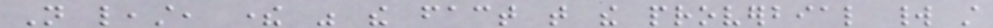Not least, there was the fact that the proverbial world still
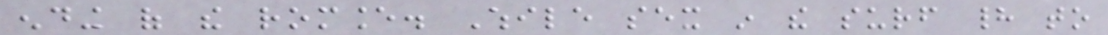ending of the romance. While sex in the surf had to
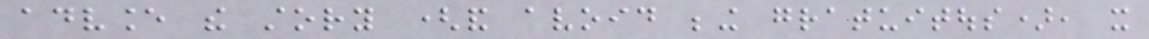advance the story (and avoid being gratuitous), it
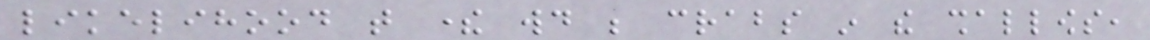likelihood that there would be crabs in the shallows,
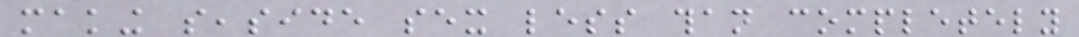making seaside sex less than completely
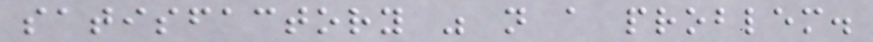satisfactory was not a problem.
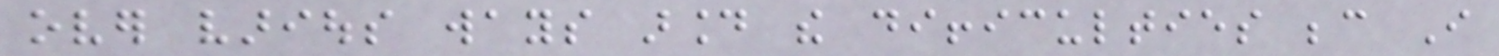over various ways around the difficulties because I
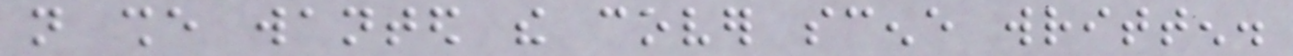not she wanted the cover scene written.
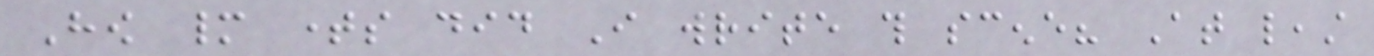How many times did I write this scene? At least
